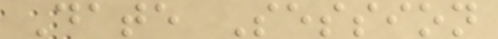Date Session
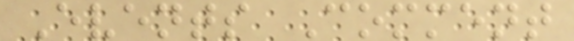Events Comment
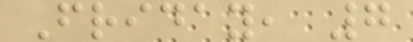Friday, 7
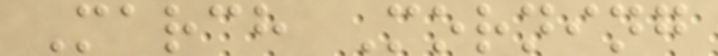March Morning
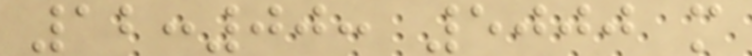12:00: 5000 m
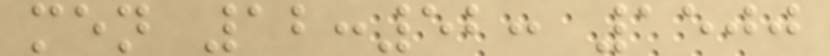men 12:52: 1500
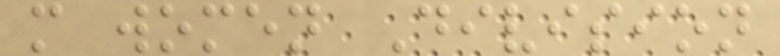m women Division
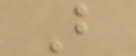B
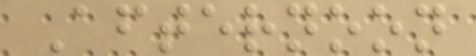Afternoon
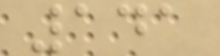141
